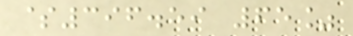$396.59 65%
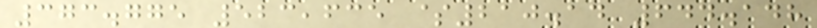373.775 523,635 $210.14 644.148
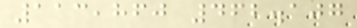113,860 462.107
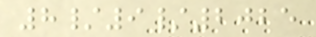8/9/2025
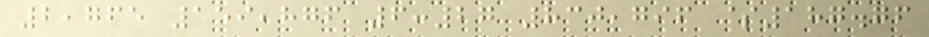2,765 159,876 6:27 830,796 $187.76
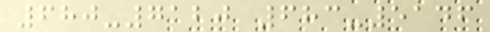680-7120 683-5146
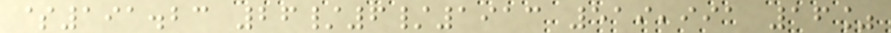$191.23 26/6/1913 519,991 16%
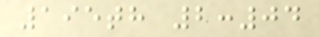195th 2:04
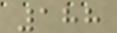188
